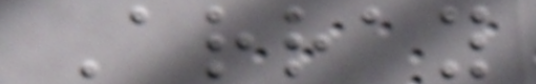Array
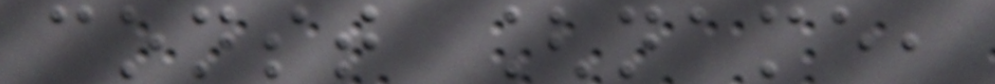const [name,
